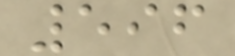596
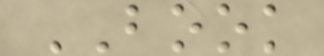BOOK
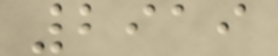2919
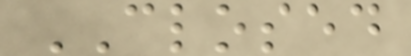CLOSED
